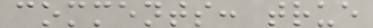comments: true
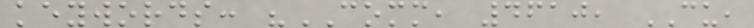keywords: "COMM, 4610, CU,
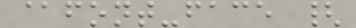@font-face {
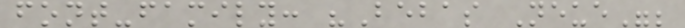font-family: "Bebas Neue";
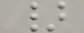}
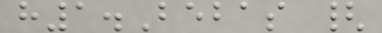h1.Bebas {
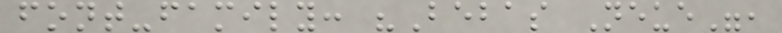font-family: "Bebas Neue",
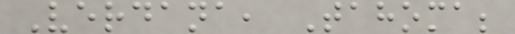Verdana, Tahoma;
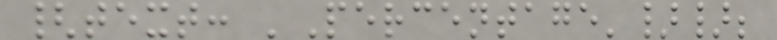{text: 'Percentage'}};
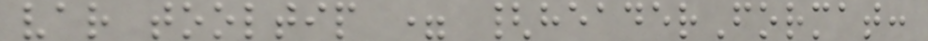var tooltip = {headerFormat:
